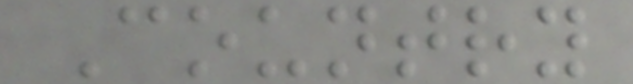Country
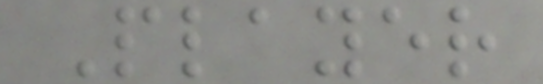Player
